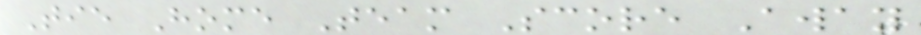Tie Home Team Score Away
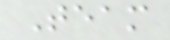Team
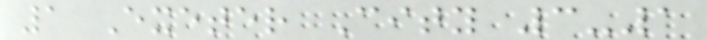1 Exeter City 3-1
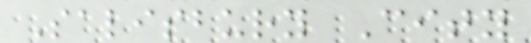Salisbury City
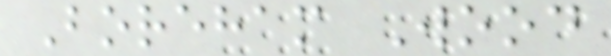Boreham Wood
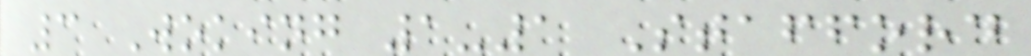3 Woking 1-1 Stafford
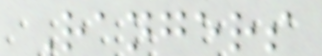Rangers
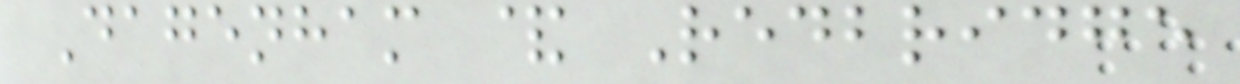Dagenham & Redbridge
